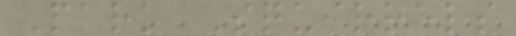Park Squirrels
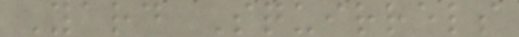Yard Squirrels
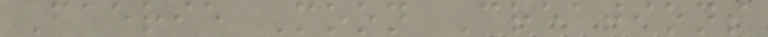Faerie Moon Creations
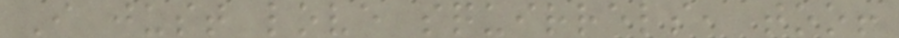I just love squirrels, too!
